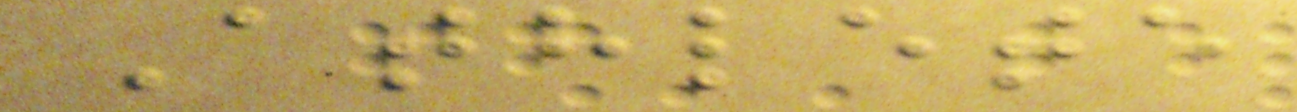Athlete
